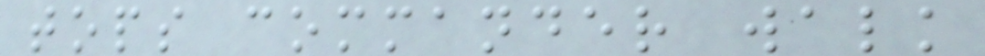tops commander walk
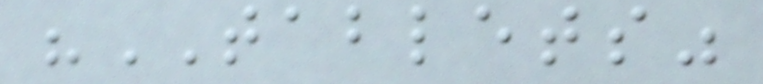"TABLETS"
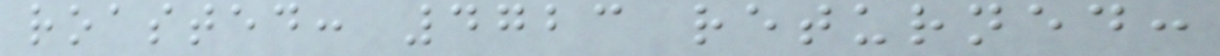roasted: 4723 returned:
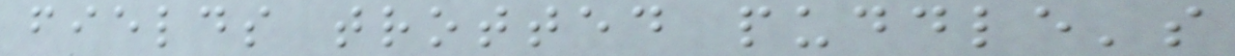fields trotted puddle's
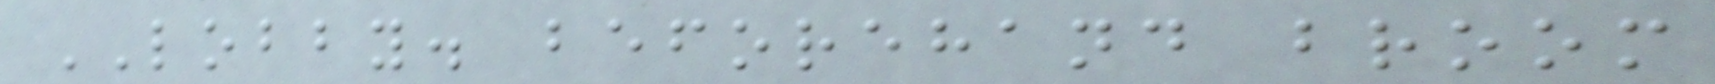LOBBY. beforehand broom
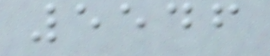5546
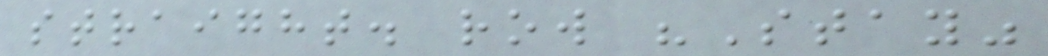straight. row "Stay"
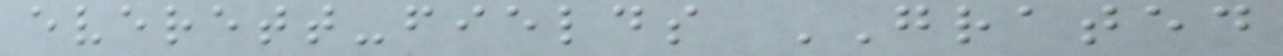everett-fields GRATED
